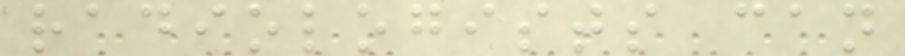radiologists can
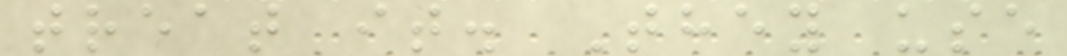treat it. They use
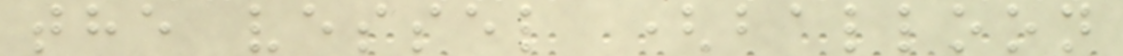the vessel (balloon
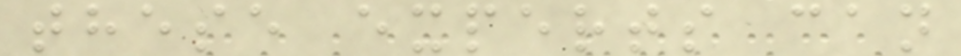these experts can
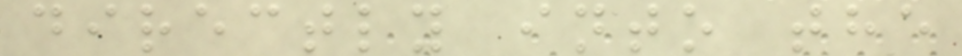directly into the
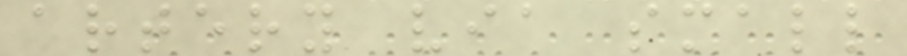artery via small
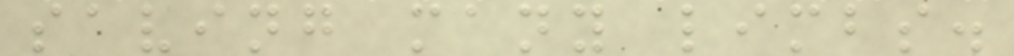saving many limbs.
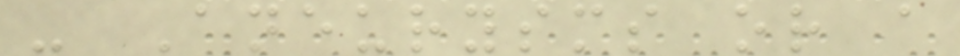- Aneurysms or a
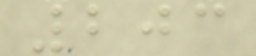203
